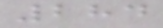284
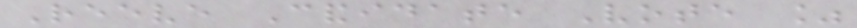Reeve Candidate Vote %
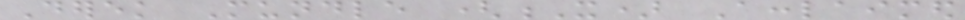Derek Mundle (X) Acclaimed
